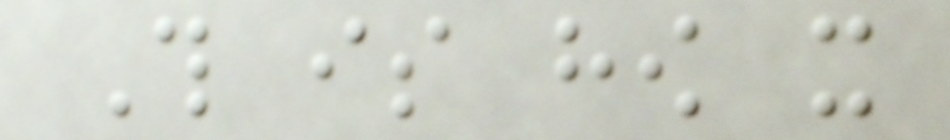This is how it
